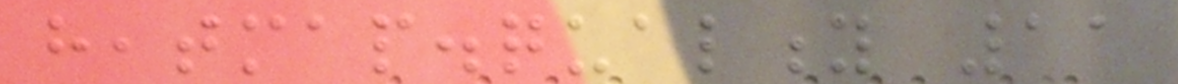heatmap.quality 11
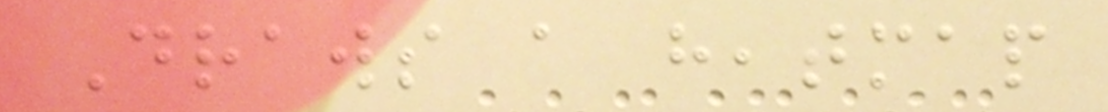Draws a heatmap
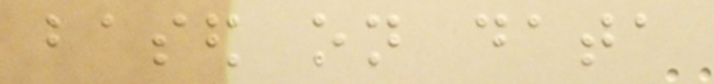based on data
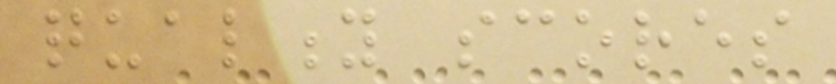quality scores
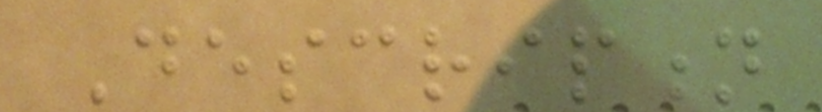Description
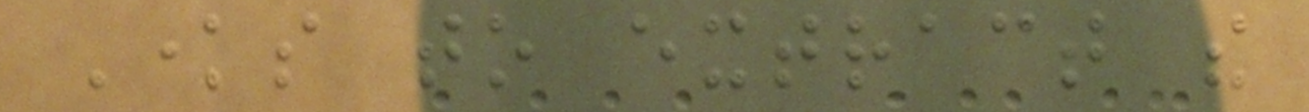Knows to extract the
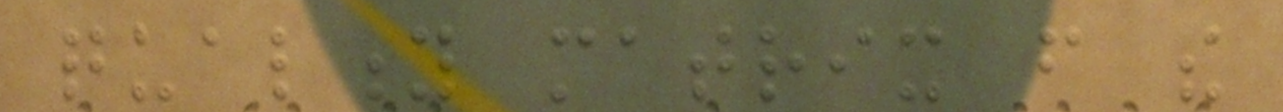quality matrix from the
